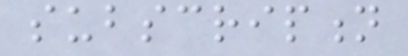subscription
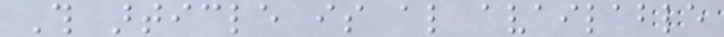This article is also available
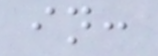in:
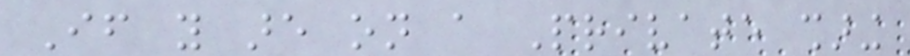If you are on a Private sharing
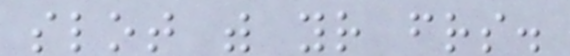slot with your friends.
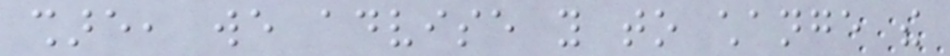share, we advise you to change the
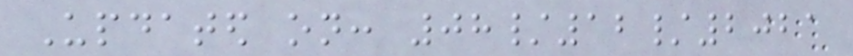Updated on: 08/12/2021
